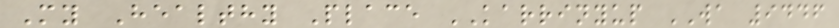My Healthy Place KARRINYUP WA 9446
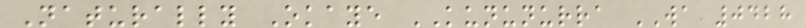Naturally Okaye KUNUNURRA WA 0428
